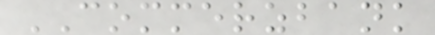COMMERZBANK
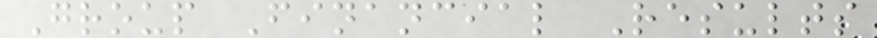Group Financial Results
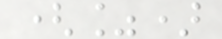(%)
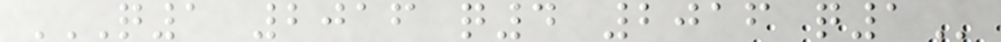Q1 2016 Q4 2016 Q1
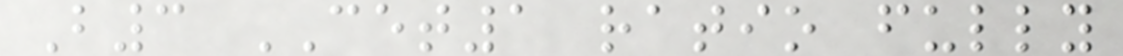B3 CET1 ratio fully
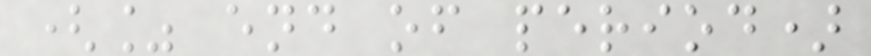(% end of period)
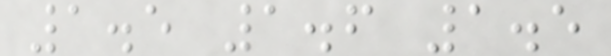1.5 1.6 1.5
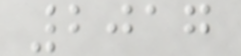2017
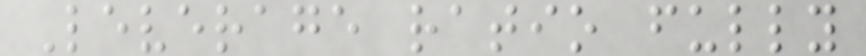Leverage ratio fully
